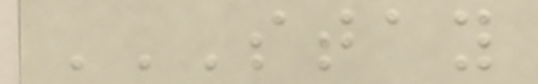STAY
